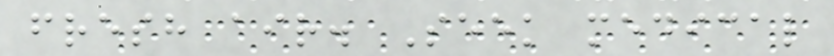fresh air. Seek medical
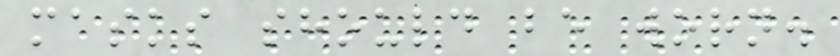masks should be worn.
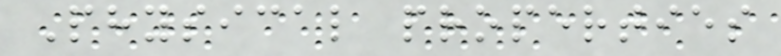Physical properties
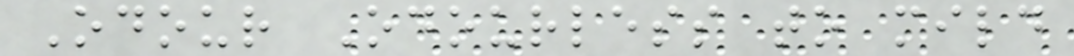Odour Odourless to mild
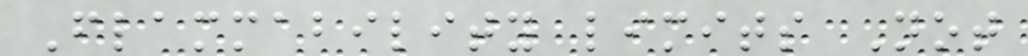Flammability limits Not
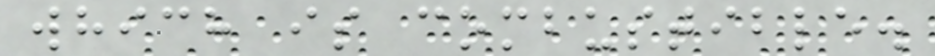which is combustible.
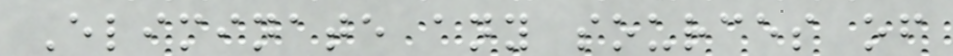Eliminate any sources of
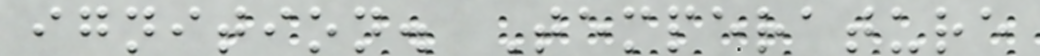ignition. Temperature
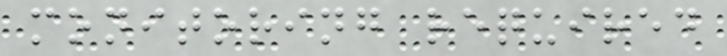monitoring required
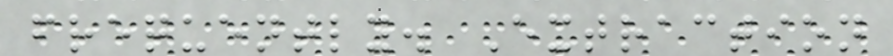frequently. Extraction
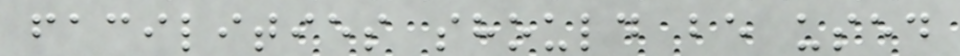facilities should be used
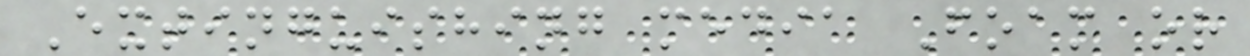Extinguishing media Foam or
